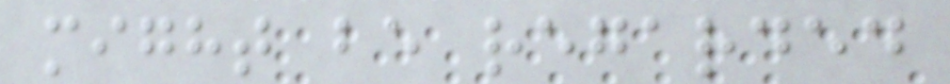might be regarded
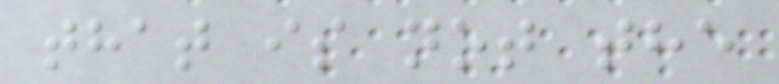that is not the
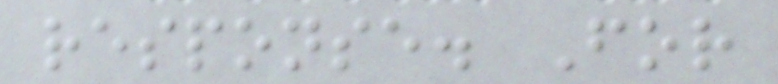response. For
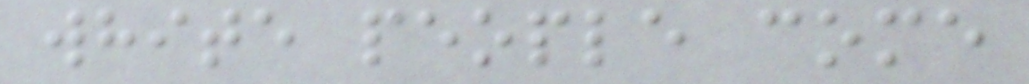white people come
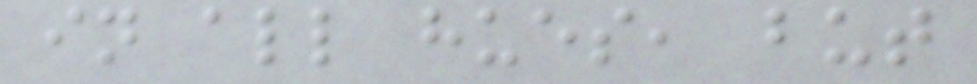in all hues, but
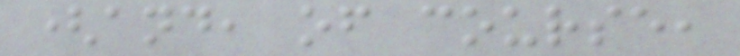(and, of course,
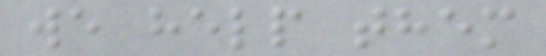we help them
